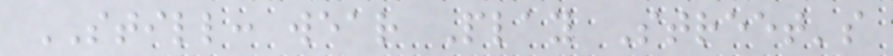STILL: wear Play Street's
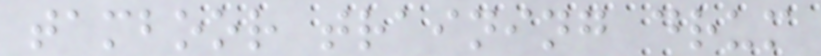tamboor training drum
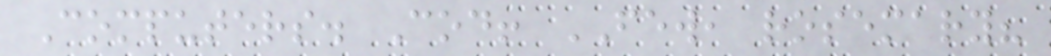Computers. Cod! FEW, rosemary?
